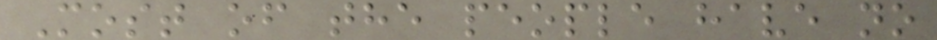Most of the people have no
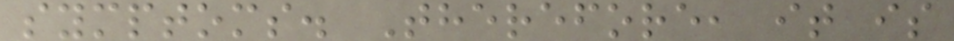symptoms. Therefore, it is
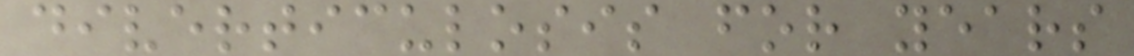diverticulosis for years
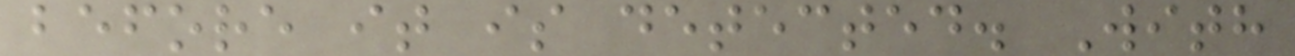before it is detected. With
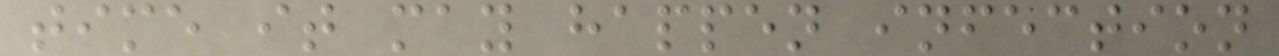time it may happen infection
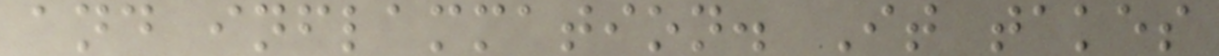and inflammation. It takes
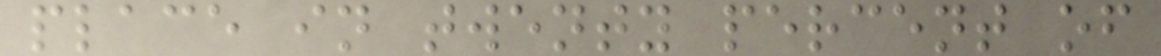place in twenty percent of
